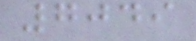7049
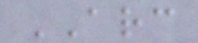ARC
